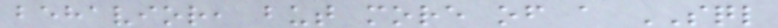behavior, but more of a SQL
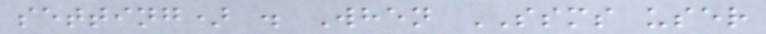setting) . When SSMS user
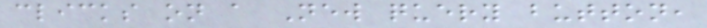clicks on a New query button,
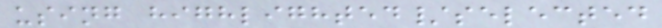using highlighted/selected
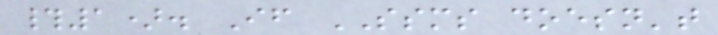#1). If SSMS doesn't
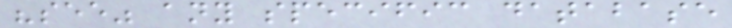"see" any specific database
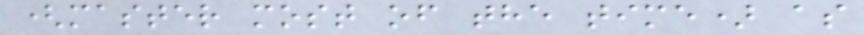(master most of the time) as
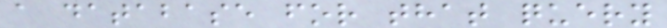a database for that query
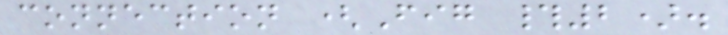connection (Fig #2).
